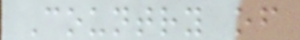Country of
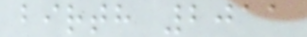birth 2011
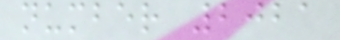number 2021
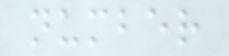number
